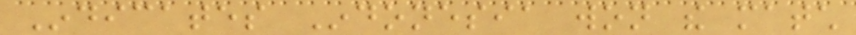Indicates Indonesia won the match
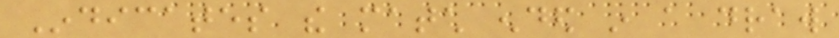Indicates the match ended in a draw
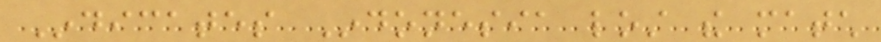Indicates Indonesia lost the match
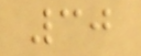30
